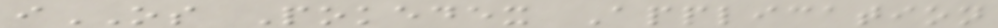iOS Pokedex Application
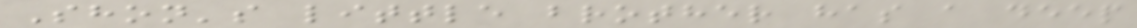Shon's little brother has a deep
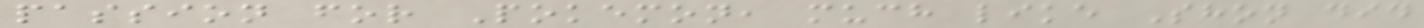passion for Pokemon, much like Shon did
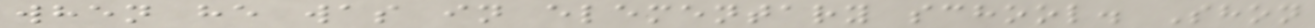when he was in elementary school. Shon
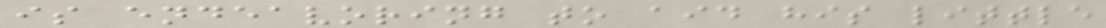is endeavoring to aid his little
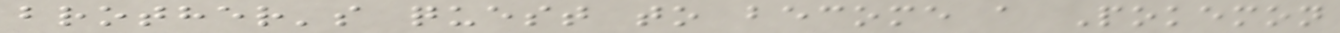brother's quest to become a Pokemon
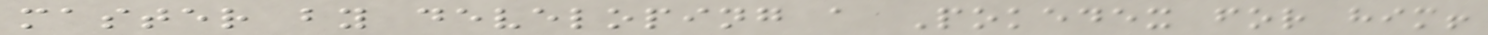master by developing a Pokedex for him!
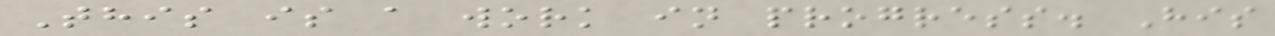This is a work in progress. His
